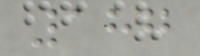187
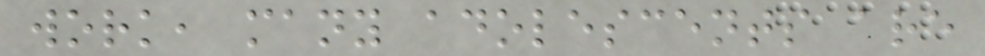work, many adolescents are
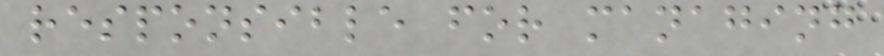responsible for managing
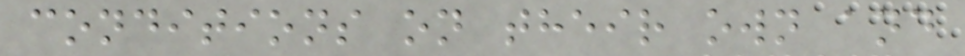conditions on their own and
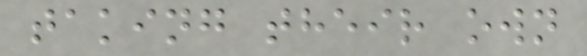taking their own
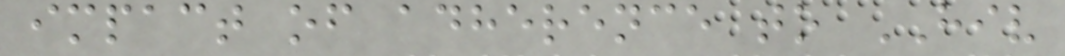impact of adherence to HIV
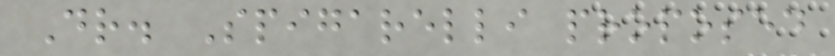Dr. Spigarelli proposed
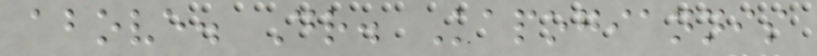above. Dr. Kapogiannis
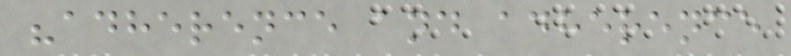"adherence and adherence
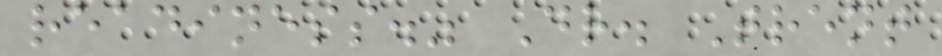readiness." Dr. Trent
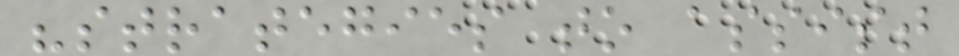"strategies to assist
